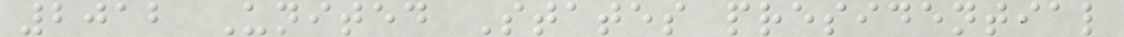2012 United States presidential
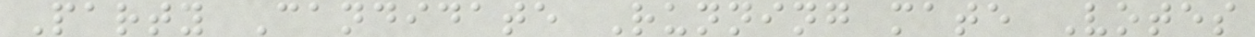Party Candidate Running mate Votes
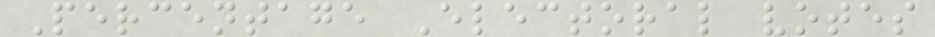Percentage Electoral votes
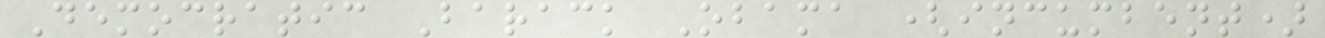Democratic Barack Obama (incumbent)
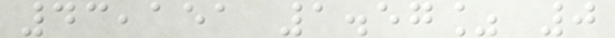43,151 1.57% 0
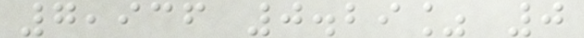7,936 0.29% 0
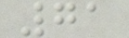71
